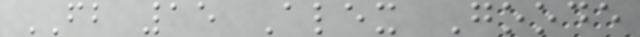FB 15 Alex Goode
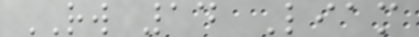RW 14 Liam
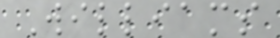Williams
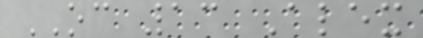OC 13 Alex
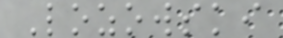Lozowski
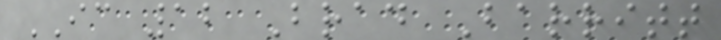IC 12 Brad Barritt
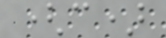(c)
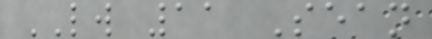LW 11 Sean
